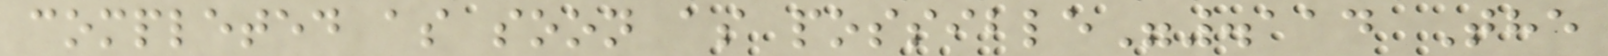completed as soon as possible".114 The
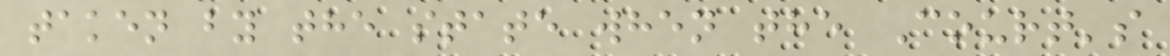taken by the state when the Court's
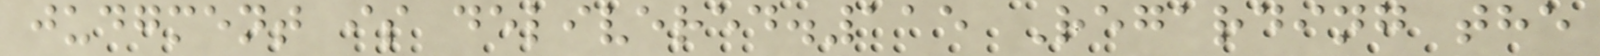judgment is delivered.115 Regarding the
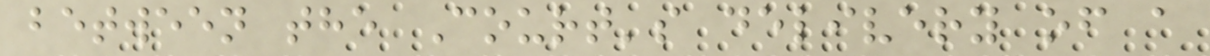between the Court's delivery of a
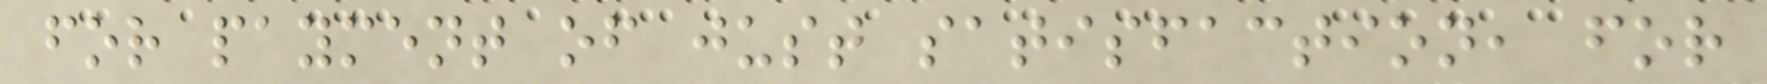for payment of just satisfaction, for
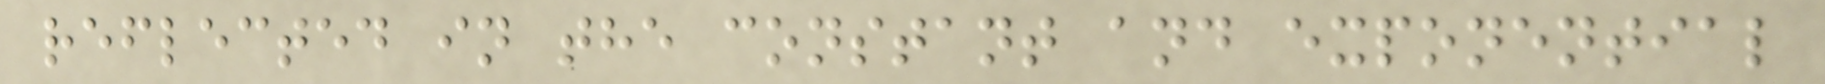reflected in the constant and exponential
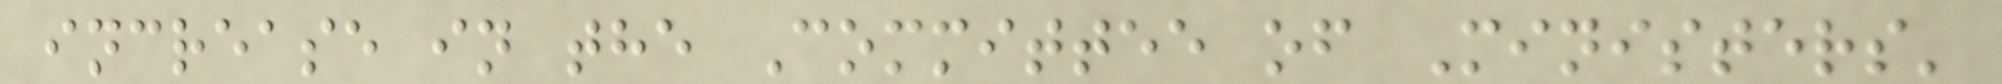increase in the Committee of Ministers'
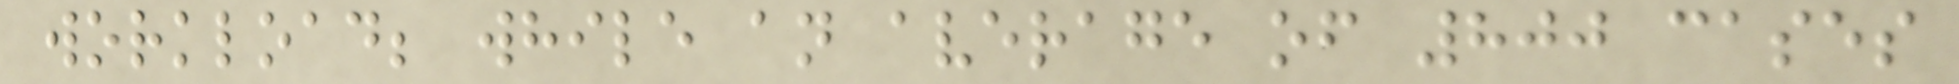workload; while an average of 800 cases
